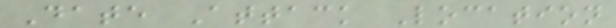Date Attack Location
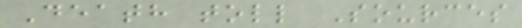Death toll Sources
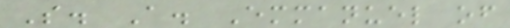S. A. Emmanuel of
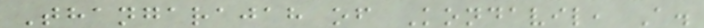Thangarajah of Kondavil, A.
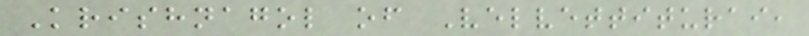Krishnagol of Velvettiturai,
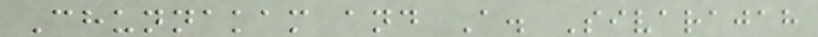Chunnakam and A. Sivarajah
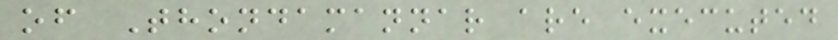of Thondamannar are executed
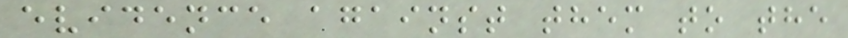evidence against them to the
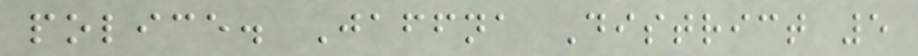police. Jaffna District 5
